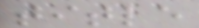title
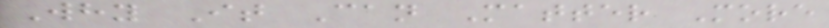Why It Can Matter More
